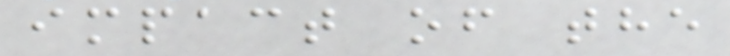impact of the
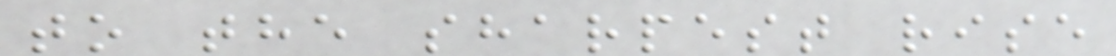to the sharpest rise
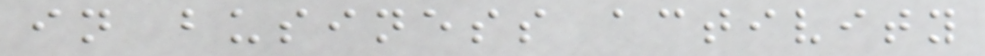in business activity
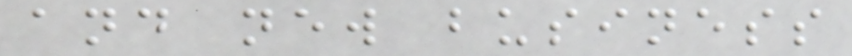and new business
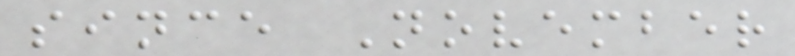since November
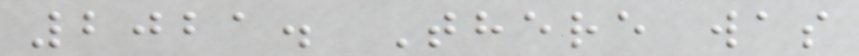2021. There was
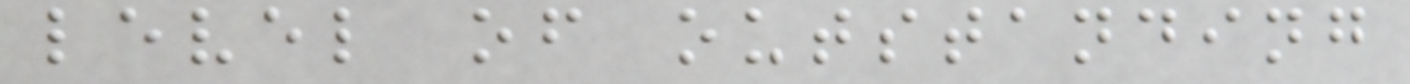level of outstanding
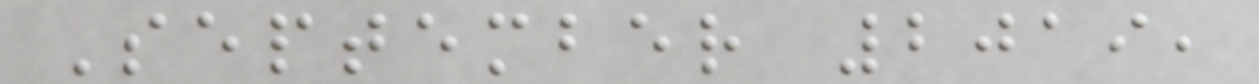September 2019,
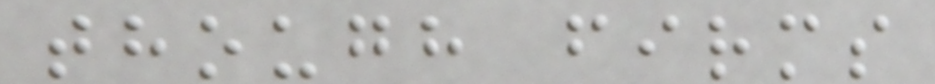though firms
